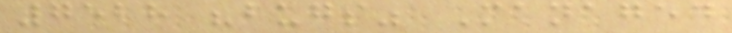7528 "bugs" Managed
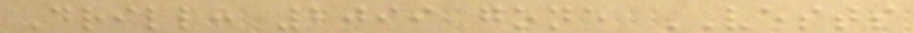Drill: 2099 gone VESTS
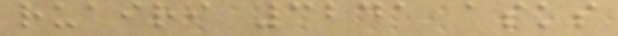ruairi 3241 asks
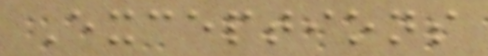Exceptions
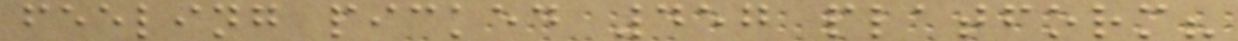feeling picked 457 platform?
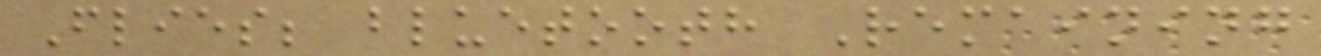Flies; bluetooth Remaining
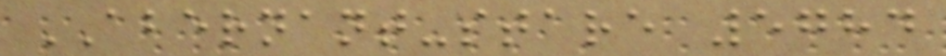ABERNANT-stare 5784
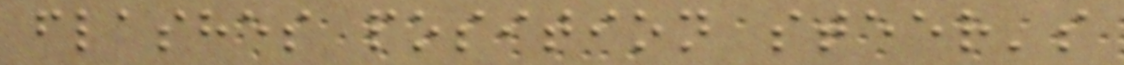flashes position steer's
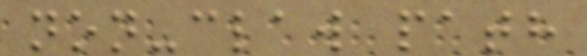non-claw path
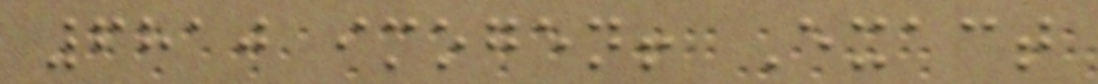6810 imogen! Exact
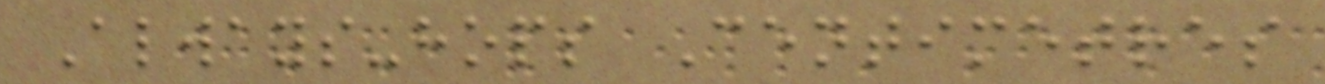Always-hops Centimetres
